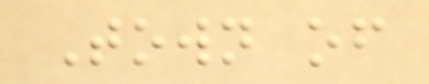Town of
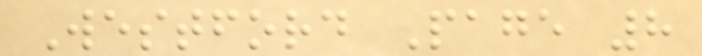Westford Page 8
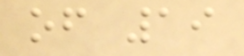of 19
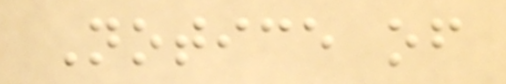Notice of
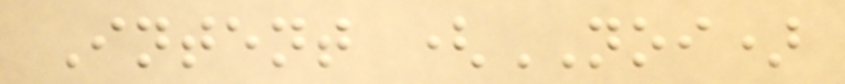Intent (NOI)
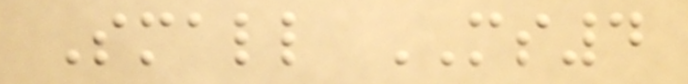Small MS4
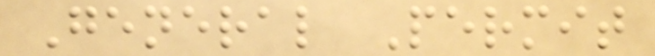General Permit
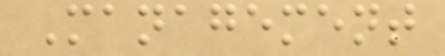Management
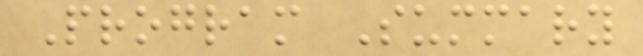Program Summary
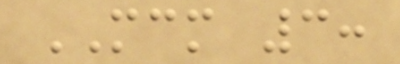MCM 3:
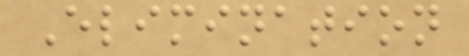Elimination
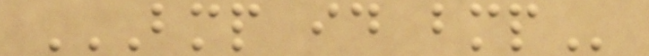BMP ID BMP
